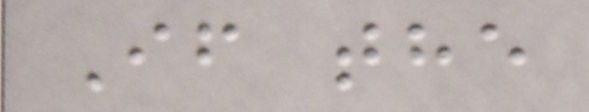If the
